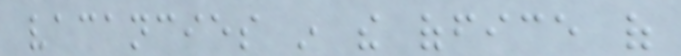vacancies in the office of
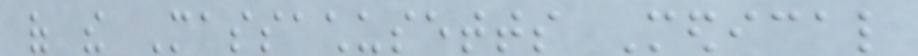of the Massachusetts Medical
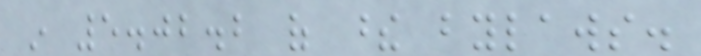in 5.02.2 of these bylaws.
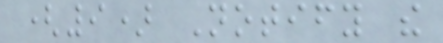(9) Notify the
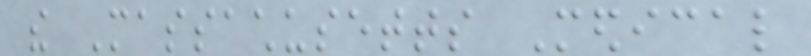the Massachusetts Medical
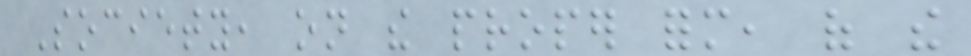Society, on the proper form, of the
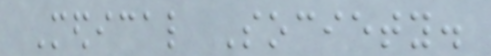Medical Society.
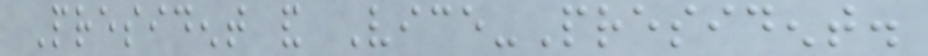President and Vice-President.
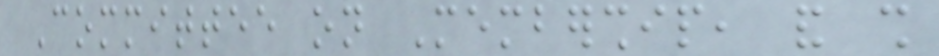Committee on Membership, and shall
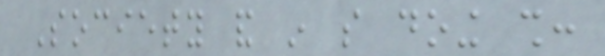Society and in so doing shall:
